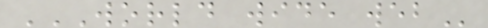WORLD WIDE WEB
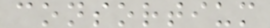consortium
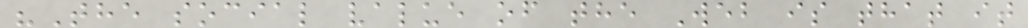"The social value of the Web is that it
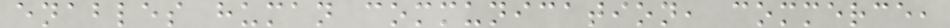enables human communication, commerce,
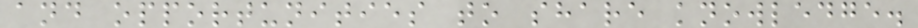and opportunities to share knowledge.
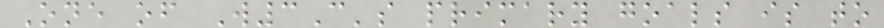One of W3C's primary goals is to
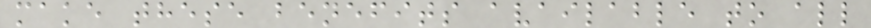make these benefits available to all
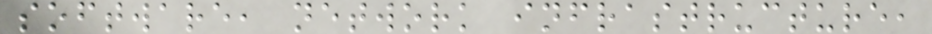software, network infrastructure,
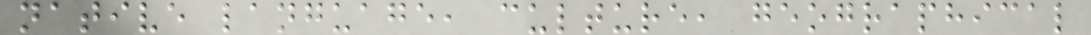native language, culture, geographical
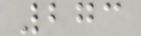273
